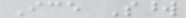Ice Sword
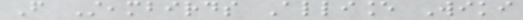From Steambirds Alliance Wiki
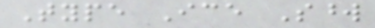Type Ice Sword
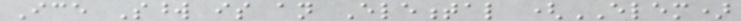Ice Sword is an Elemental (ELEM)
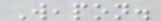Weapon.
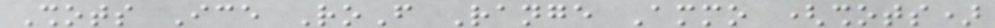Shots Ice RoF Range Ammo (shots)
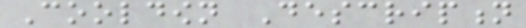Cooldown Description
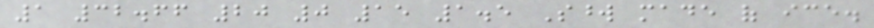1 32.66 20 0 15 1.5 Sword made of ice.
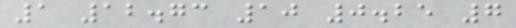1 12.73 10 0.25 7
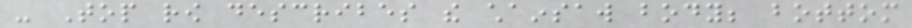- Top row describes the chainsaw body; bottom
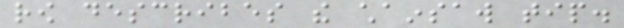row describes the chainsaw tip.
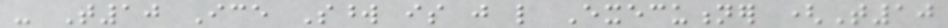- T10 Ice Sword is just like Executioner (T10
